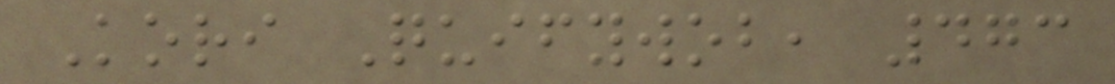Kori Quifywob, 473
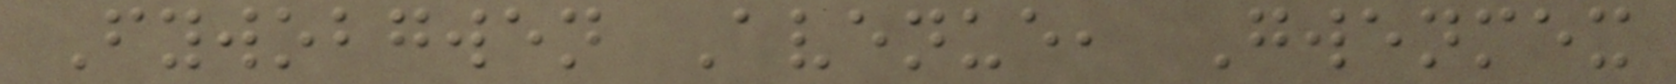Fywobgwen Avenue, Gwenmex
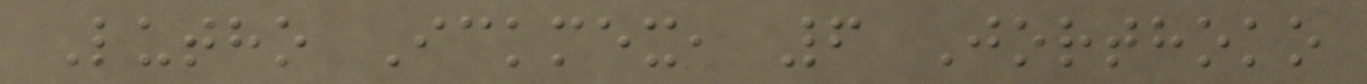Lutho Ickmex, 6 Jorthoko
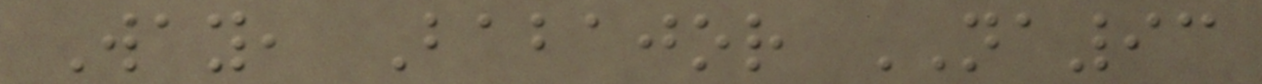Way, Babajor NA93
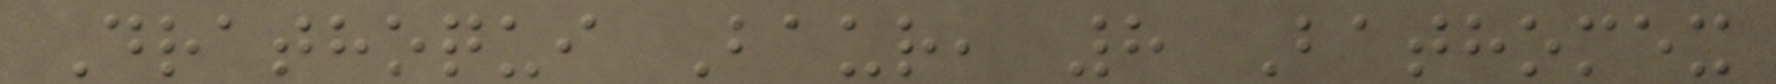Drathoqui Baur, 8 Bathomex
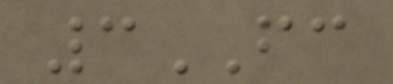3FC
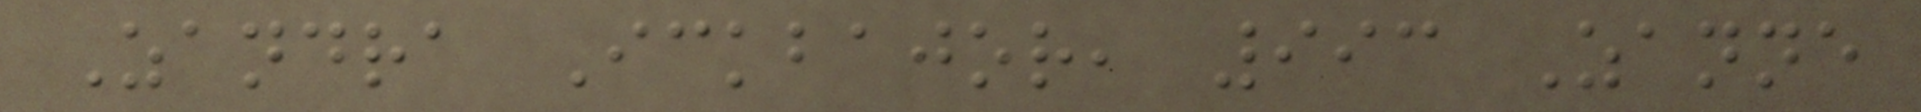Zandra Ickbajor, 993 Zanne
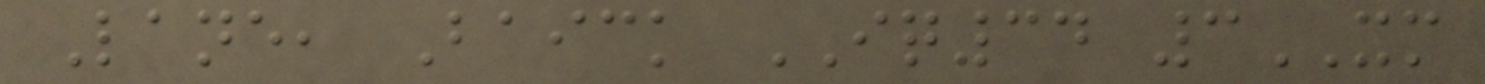Lane, Baick IQ34 3XM
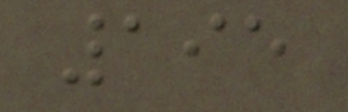195
